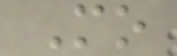Mo
